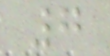7
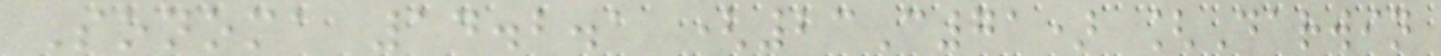Sonoma 14.2.1 (23C71) [Darwin
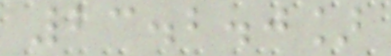23.2.0]
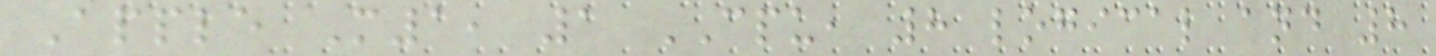Apple M1, 1 CPU, 8 logical and 8
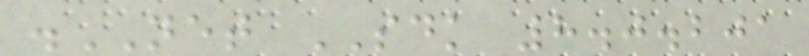.NET SDK 8.0.201
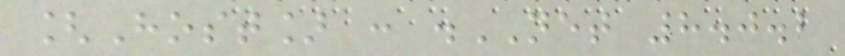[Host] : .NET 8.0.2
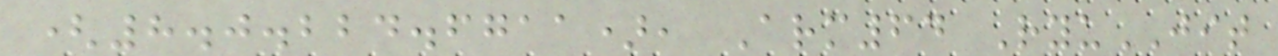(8.0.224.6711), Arm64 RyuJIT
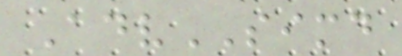AdvSIMD
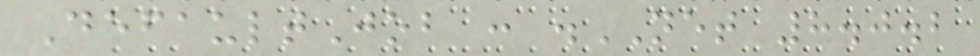DefaultJob : .NET 8.0.2
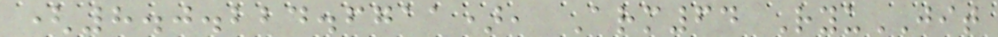(8.0.224.6711), Arm64 RyuJIT
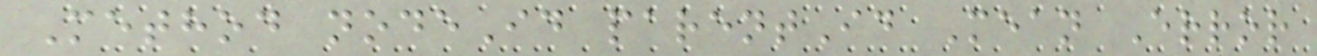Method nodeId parentId Mean Error
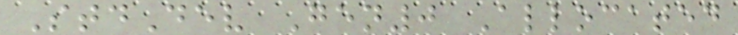StdDev Gen0 Allocated
